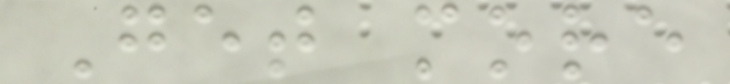Get more
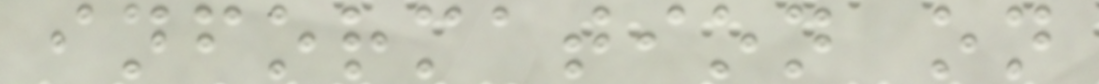information on
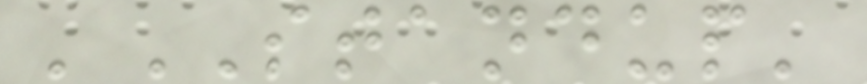'STANDUP'
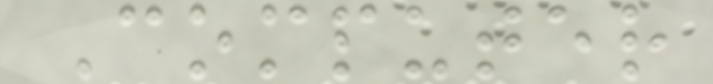Computer
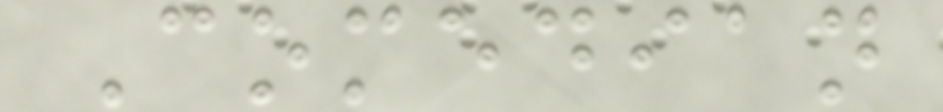Comedian
